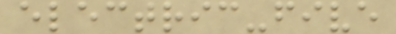electric-five
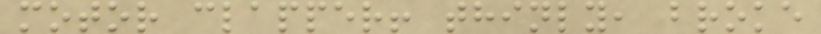motor clapper! thinly, broke
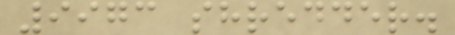9973 shredder.
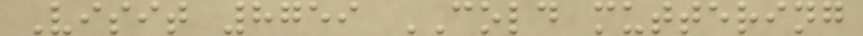Visit 8759 COLD muttering
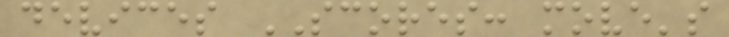devices SCORES: move's
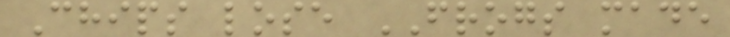Chips lose FROGS made
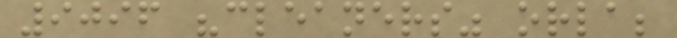9096 "cleaners" orla;
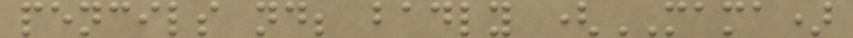pencils nd; badly (MAMA)
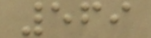569
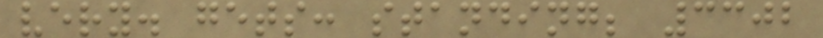very. gets: standing; 3302
